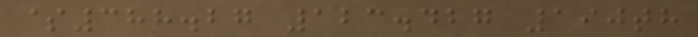$388.27 123.427 190th
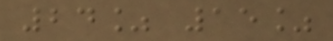24% 15%
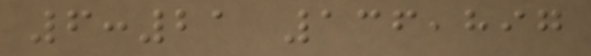6:21 136,897
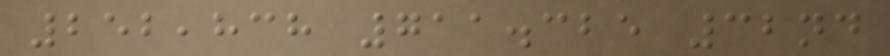252,838 711.325 32nd
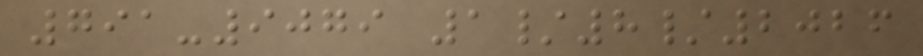791-9079 1/8/2026
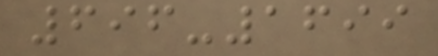696-1699
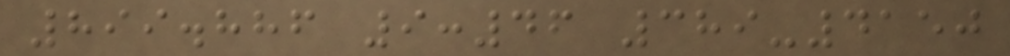899.886 9:46 389-4150
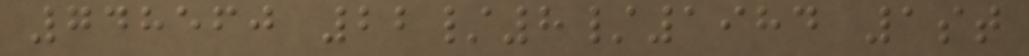748560 22/8/1984 1st
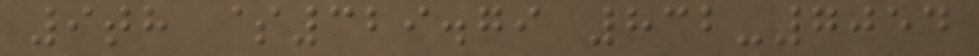9th $329.79 832-7054
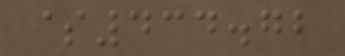$434.72
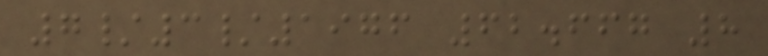7/3/1976 62.667 8
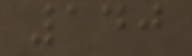140
